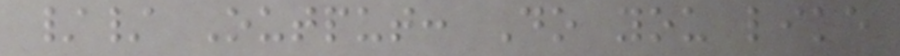// Output: Do you like
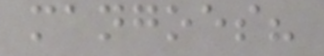mangoes?
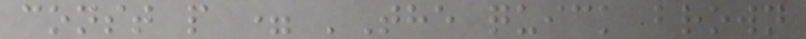const p = 'The quick brown
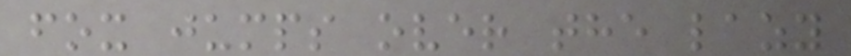fox jumps over the lazy
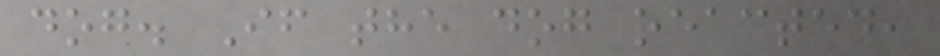dog. If the dog reacted,
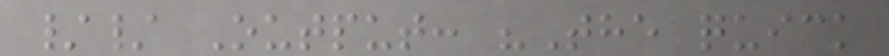// Output: "The quick
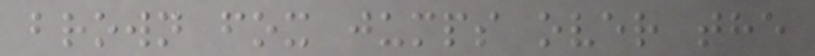brown fox jumps over the
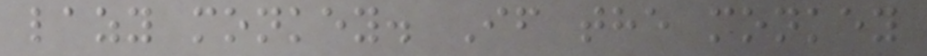lazy monkey. If the monkey
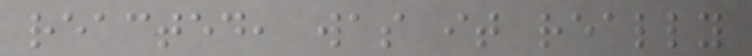reacted, was it really
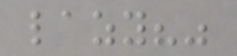lazy?"
